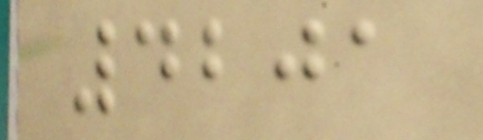4201
